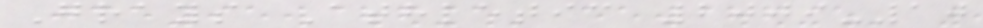Grays Athletic 2009-10
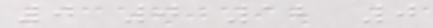0 0 12 0
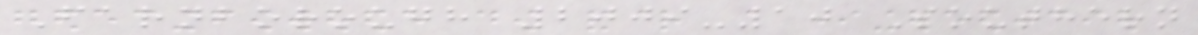Farnborough 2009-10 Southern
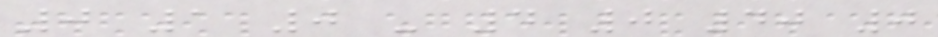0 1 0 - 4 0 40 0
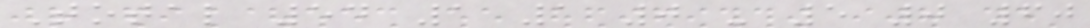Total 54 1 1 0 - 5 0 60
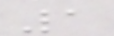1
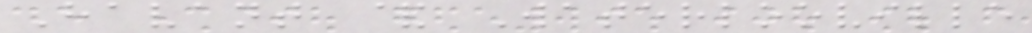Havant & Waterlooville
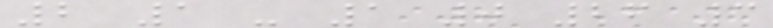2 1 - 1 0 26 3
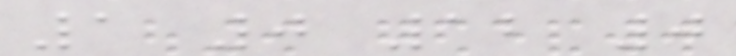1 0 12 0
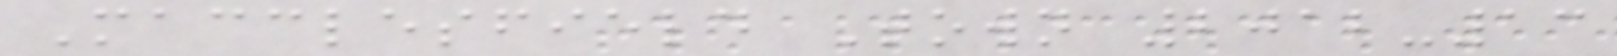Macclesfield Town 2012-13
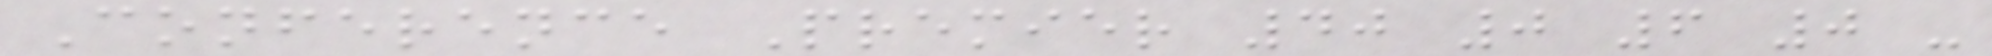Conference Premier 40 0 6 0 -
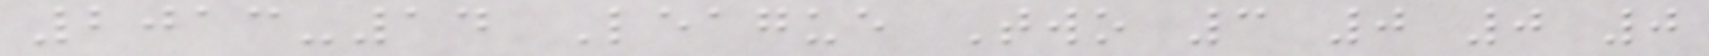2013-14 League Two 3 0 0 0
